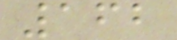162
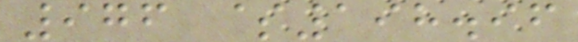976 $198.96
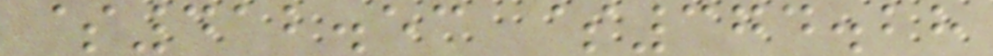$412.53 $374.28
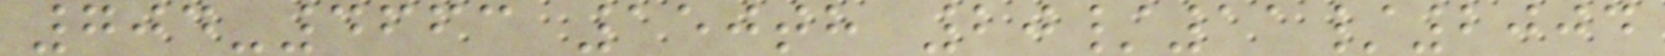704-4663 150th 20/11/2004
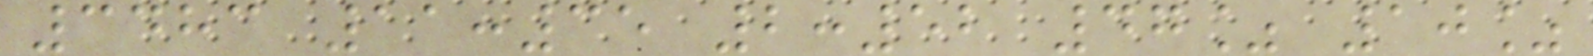3483 11:35 2:52 47% 10%
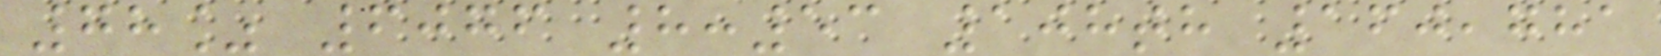78% 6076 8:53 108th 160,781
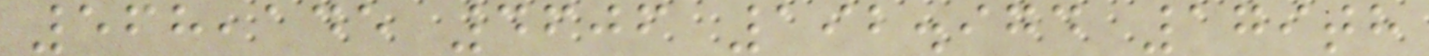568,145 4606 192.974 179th
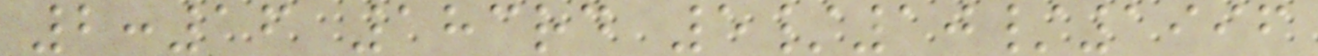2:16 183rd 5/10/1996
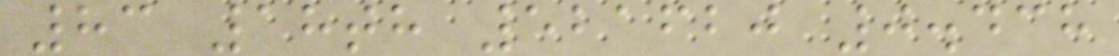83 18th 521620 0.438
